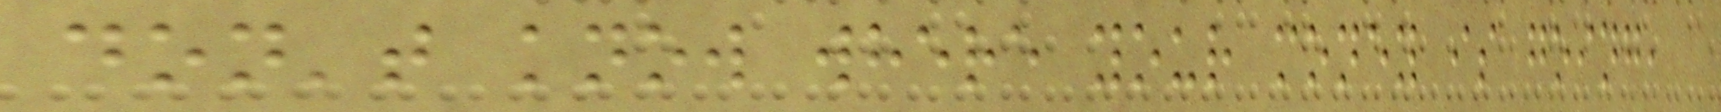don't know where your money is going,
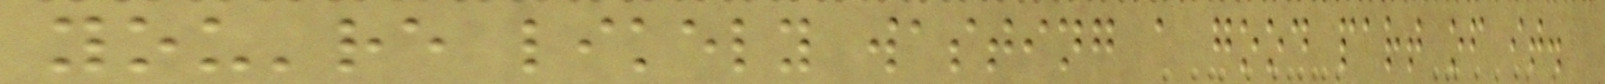you're likely wasting a good part of it.
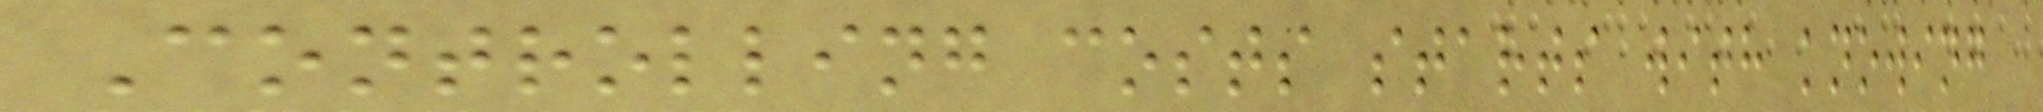Controlling costs starts with knowing
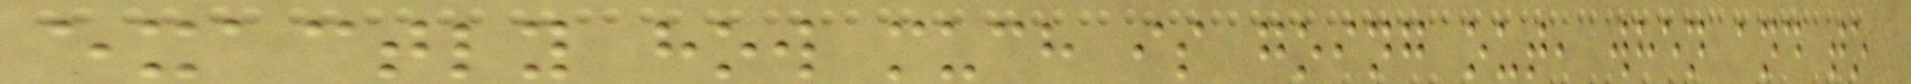exactly how much is going out, when and to
